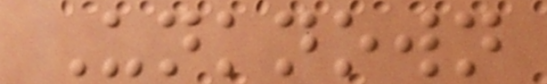Unknown
